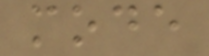mode
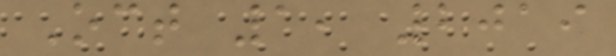Oct 1, 2019
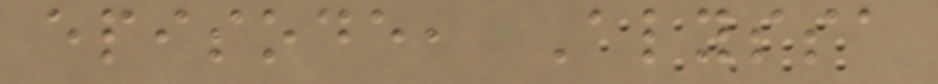episode, Alyssa
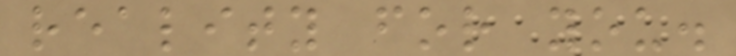reality for you.
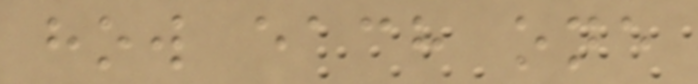how each one
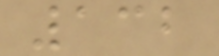132
